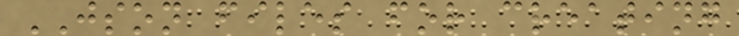JSON files for creating
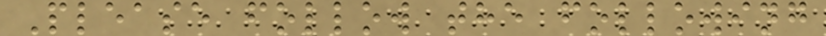Please follow the following
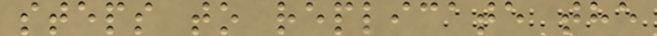steps to replicate the
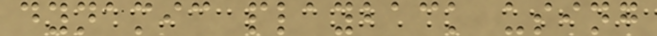dynamic playback using
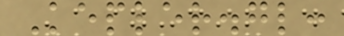Kepler.gl:
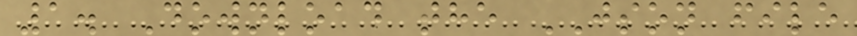1. Download the JSON file
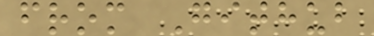from Github
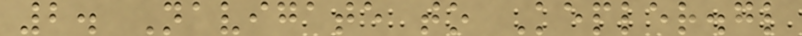2. Navigate to Kepler.gl
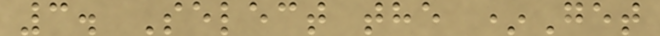3. Select the *Get
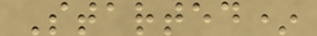Started*
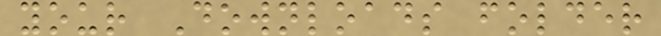your Downloads folder
